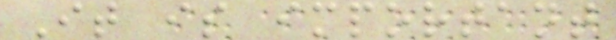It is important
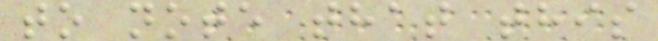to note that this
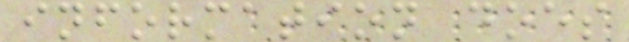information does
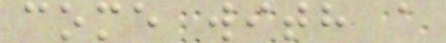come with a
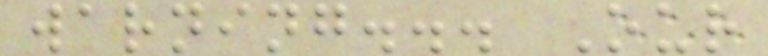warning... Our
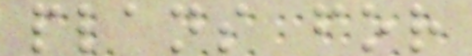plans for
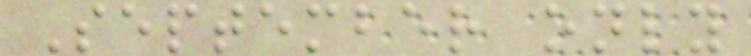September only
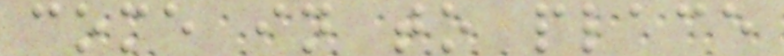come in to place
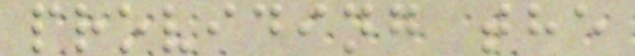providing the
